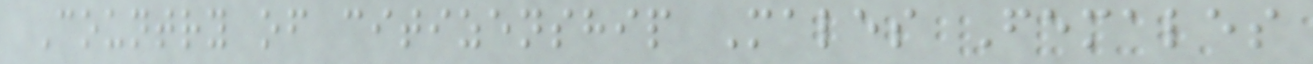Country of citizenship Males Females
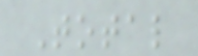Total
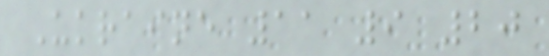Ukraine 11 9 20
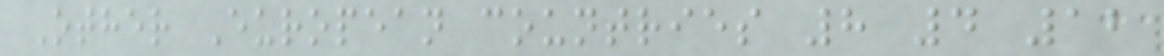Other European countries 8 4 12
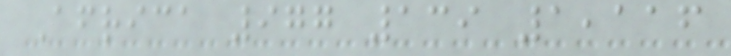Africa 977 139 1,116
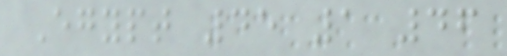Egypt 45 1 46
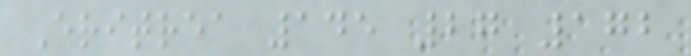Eritrea 145 27 172
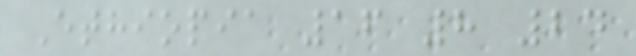Ethiopia 16 8 24
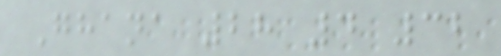Ghana 28 4 32
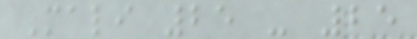Mali 25 - 25
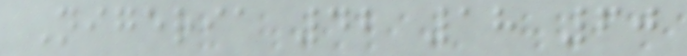Nigeria 42 18 60
